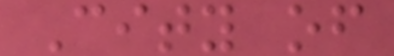City of
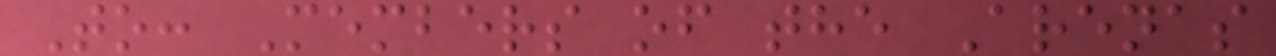To: Members of the Arenas
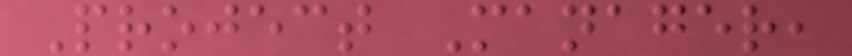Project Manager,
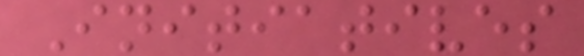Initiatives
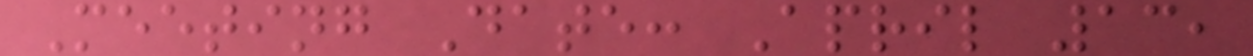Meeting Date: April 13,
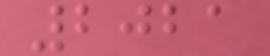2021
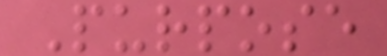Purpose
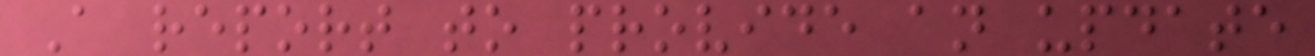A report to provide an update
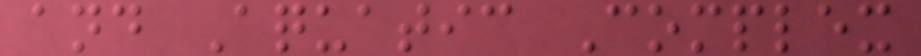and Aquatic Complex
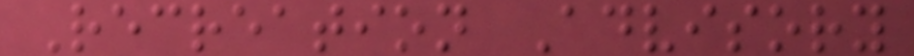Recreation Advisory
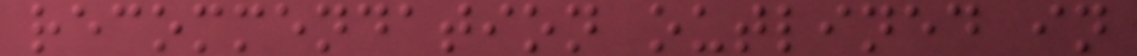recommendation outlined in
